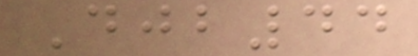Djb44
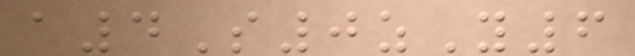a4S0zY6
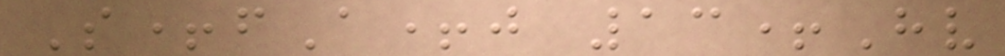S+fA+j 13+Hv
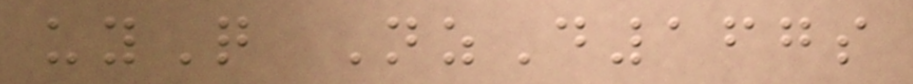uyQ NzD167s
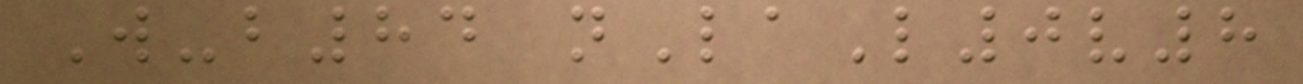W-b84 nLaL0v8
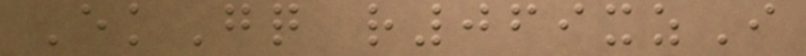EkGq r069xzI
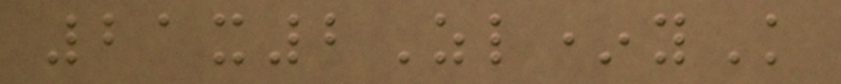21x2Zl*yK
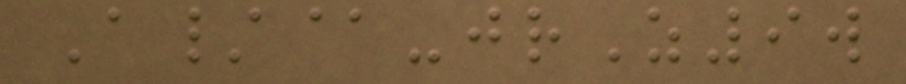A/@-jrZ9w
